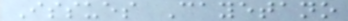Issues Cayetano
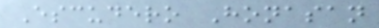Escudero Honasan
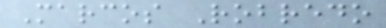Marcos Robredo
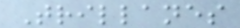Trillanes
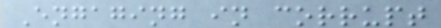Engaging in corrupt
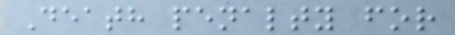Death penalty for
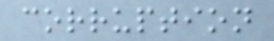corruption
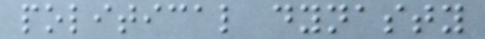political dynasty
